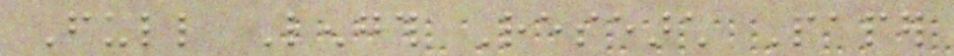Full Length Research Paper
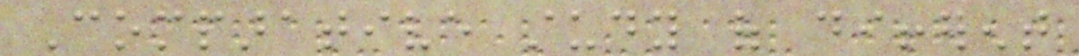Comparative study of different
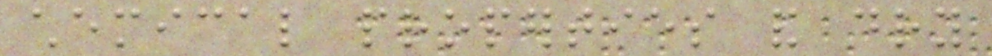chemical properties and dry
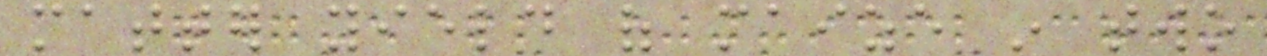matter yield of maize in two
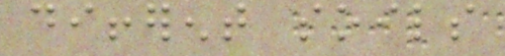different soils
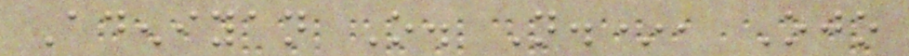Adeniyan O. N.*, Ojo
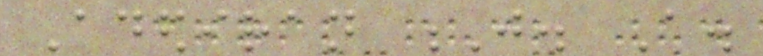Adediran J. A.
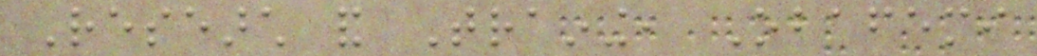Research and Training, Obafemi
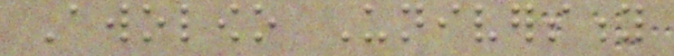Awolowo University
